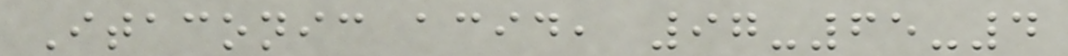Itaconic acid, 97-65-4
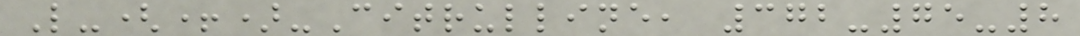L-(+)-Citrulline, 372-75-8
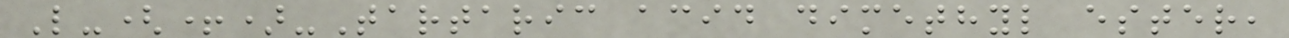L-(+)-Tartaric acid dimethyl ester,
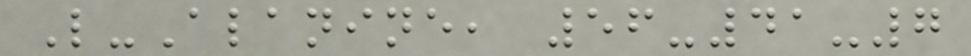L-Alanine, 56-41-7
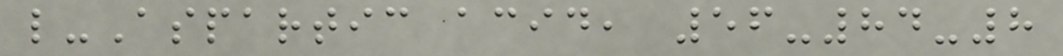l-Aspartic acid, 56-84-8
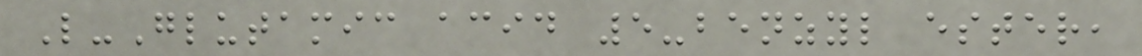L-Glutamic acid 5-benzyl ester,
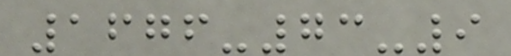1676-73-9
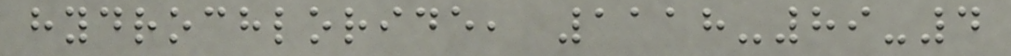hydrochloride, 1118-89-4
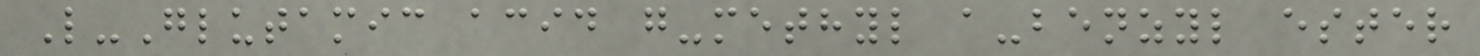L-Glutamic acid g-methyl a-benzyl ester
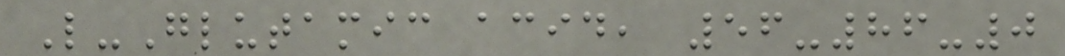L-Glutamic acid, 56-86-0
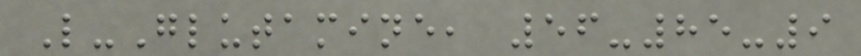L-Glutamine, 56-85-9
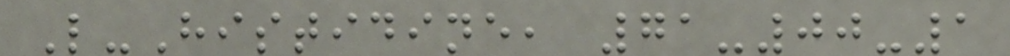L-Histidine, 71-00-1
